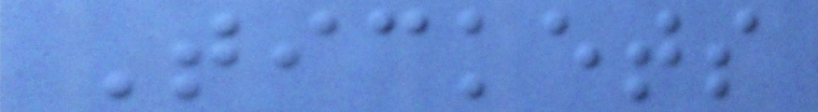Tickets
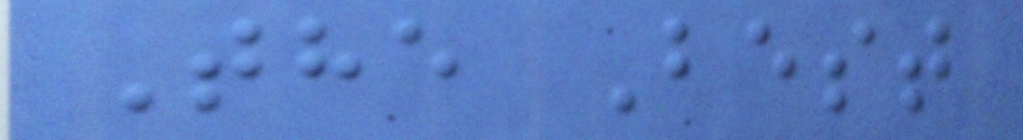The Best
